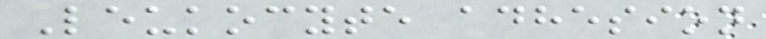Leukocyte adhesion
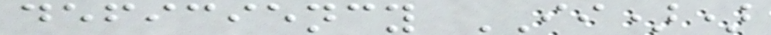deficiency II))
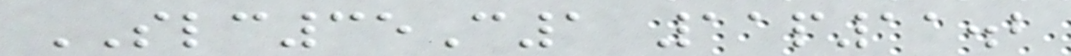SLC35C1 11p11.2
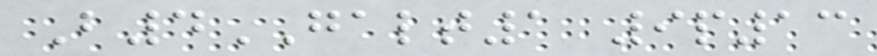B4GALT1 9p13
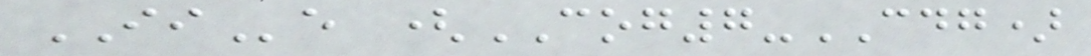IIe (COG7-CDG)
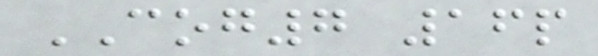COG7 16p
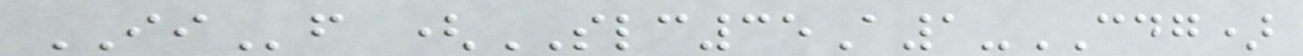IIf (SLC35A1-CDG)
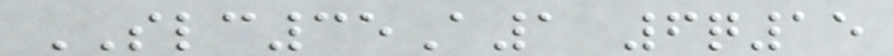SLC35A1 6q15
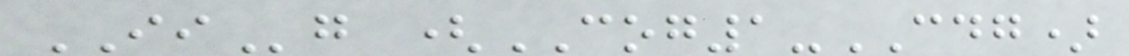IIg (COG1-CDG)
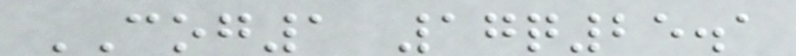COG1 17q25.1
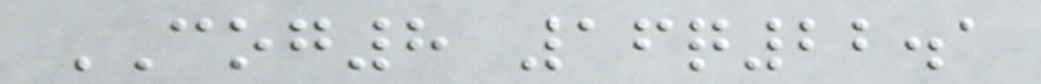COG8 16q22.1
